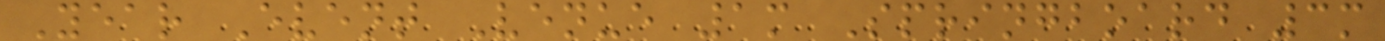Year Event Venue 1m Springboard 3m
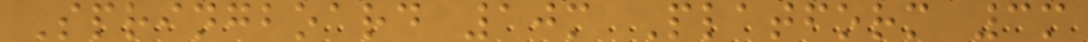Springboard 10m Platform 3m
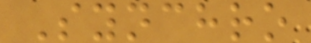Synchro
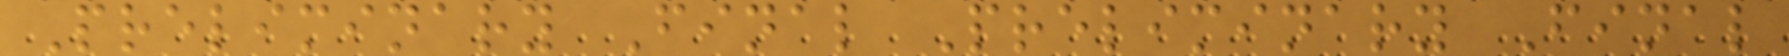Preliminary Final Preliminary Final
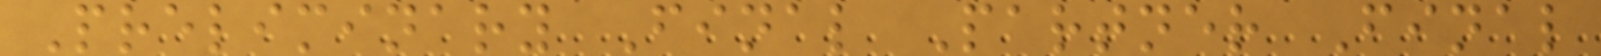Preliminary Final Partner Final
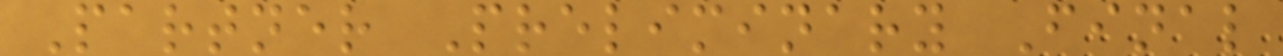Partner Preliminary Final
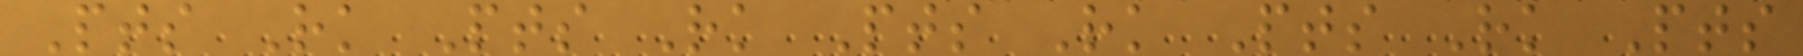Pts Rk Pts Rk Pts Rk Pts Rk Pts
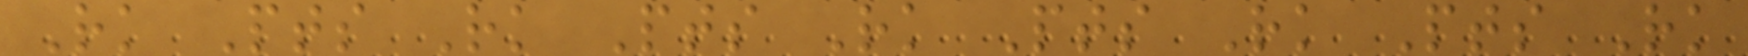Rk Pts Rk Pts Rk Pts Rk Pts Rk
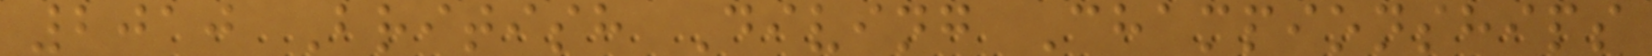2010 British Diving Championships
